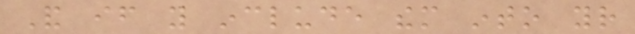And if you include them into your
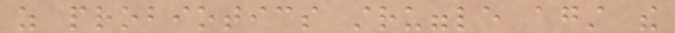as probiotics struggle against the
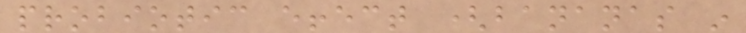probiotic effect (bananas in
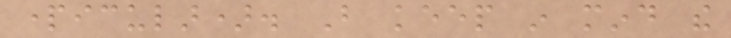particular). But keep in mind the
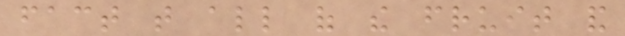fact that all of the fruit and
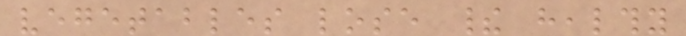vegetables lose their healthy
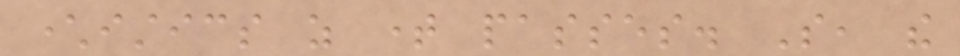characteristics as time passes. So, the
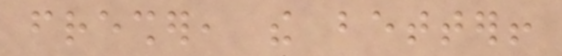fresher, the better!
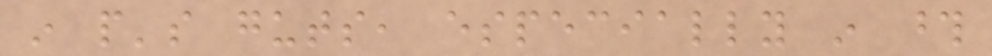in people's guts, especially in those
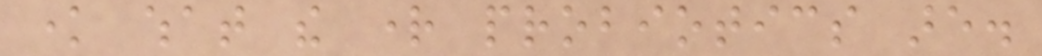know what the right probiotics are.
